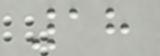18
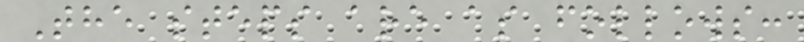The steps are as follows:
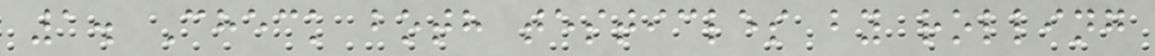1. Check both testicles by rolling
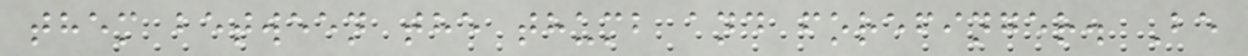them between the thumb and forefinger. Be
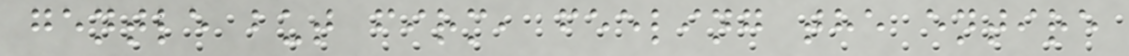gentle but firm, feeling the entire
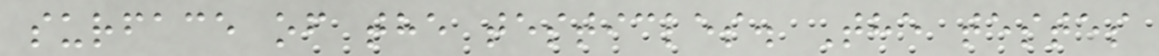surface of the testicles. The testes
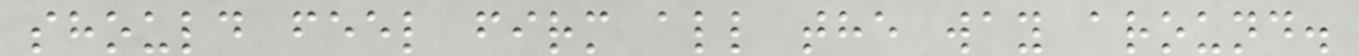should feel firm all the way around.
